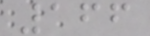166
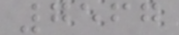7567
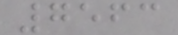7563
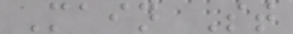Main St
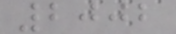2002
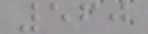560
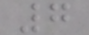7
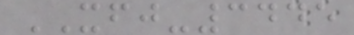XFJ-3445
